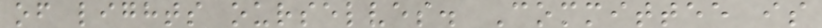of lights ourselves. Committee is
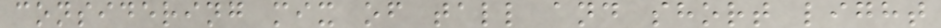considering mix of tall and short light
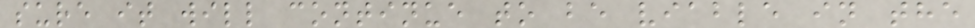sure it will continue to be viable in the
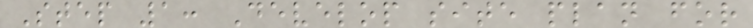Step 1: Develop site plan for
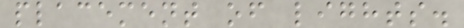placement of lights.
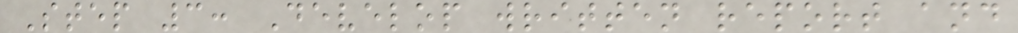Step 3: Develop written report and
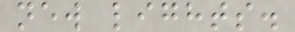new lights.
